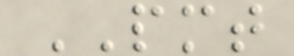PMT
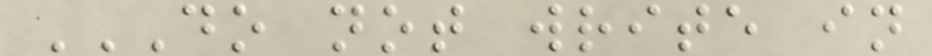DO NOT WRITE IN
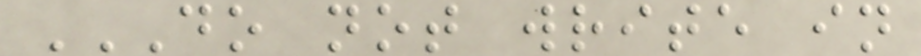DO NOT WRITE IN
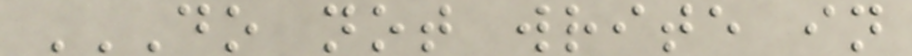DO NOT WRITE IN
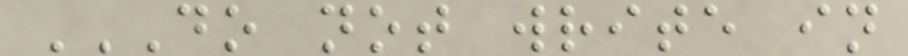DO NOT WRITE IN
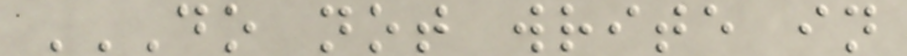DO NOT WRITE IN
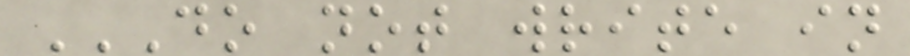DO NOT WRITE IN
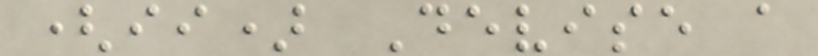(ii) Devise a
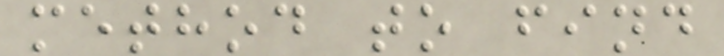method to find
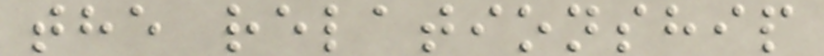the relationship
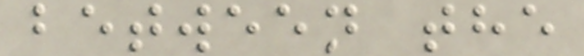between the
